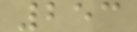253
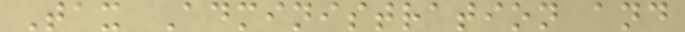Tax Administration and
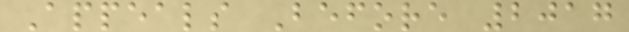Appeals Before 2017
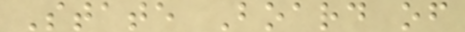State Board of
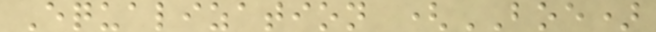Equalization (BOE)
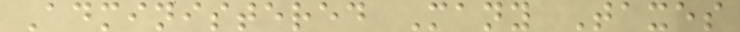Administered Many Taxes
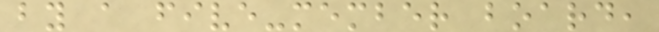by a five-member board,
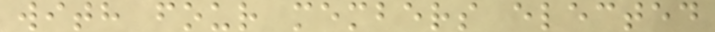with four members elected
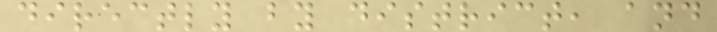directly by district, and
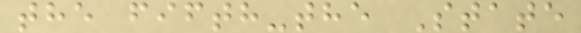the fifth-the State
